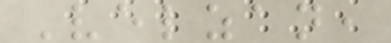Velzan,
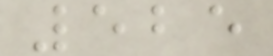525
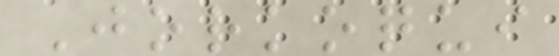Jorkoqui
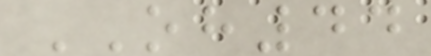OH44
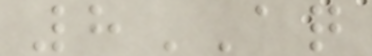8AQ
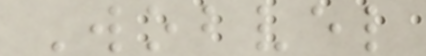Wobvel
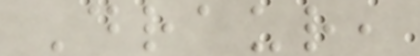Draur,
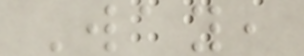Way,
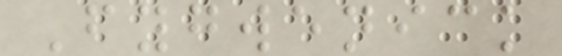Fygwenick
